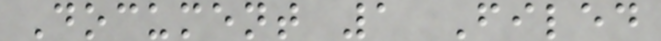Document 1 Filed
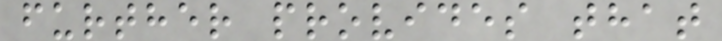further provides that
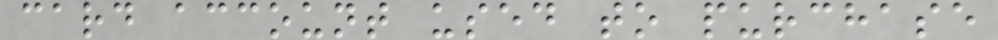card account used to purchase
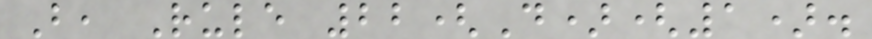B, Rule 22(D)(1).
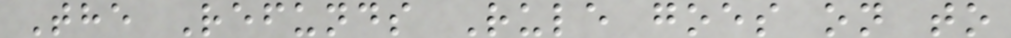The Refunds Rule goes on to
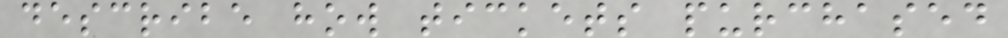describe how tickets purchased
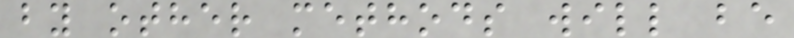by other methods will be
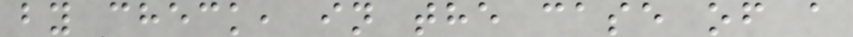by check, in the case of a
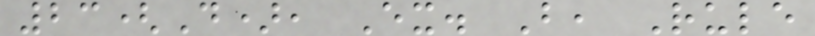23(D), Ex. B, Rule
